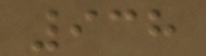938
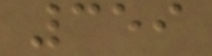359
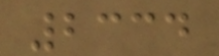2334
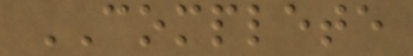COMPLETE
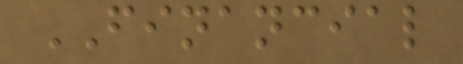FINANCIAL
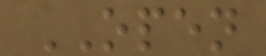OPEN
